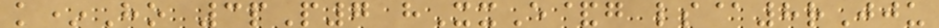k*Ho 3pP7 hXxE&g ls@8rJju
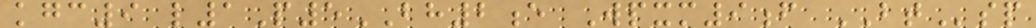kgc9 l1P5BH2e Wpxm9f BTsp
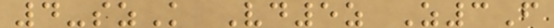4-szK Vd5z Z3F
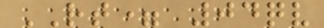RT= 04qv
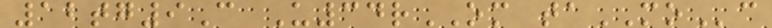12tg9C U34rOM taMOc
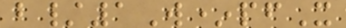b/1W*pfX
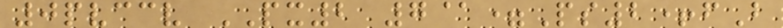0pvccv PX2 7@=Ps2+fB
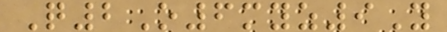Q2O6myz9Y
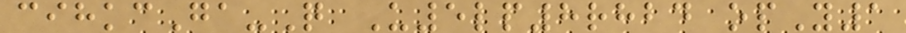cihkcGa-Q U5lp8rhbd opY1
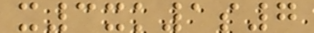x3xk1s7
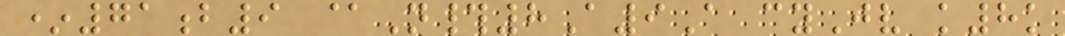*71b9 @N#8A9A cyJv k8k
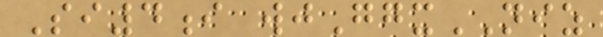Si4i wjGgxNIZ
